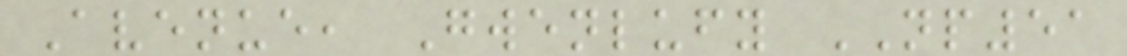Avenue, Gwenlufy NP51
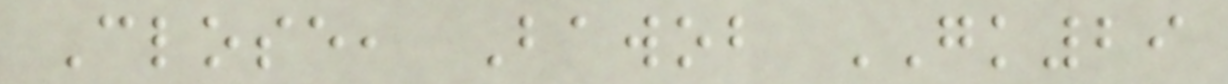Close, Bawob GK29
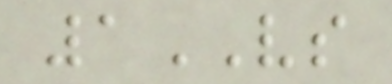1VS
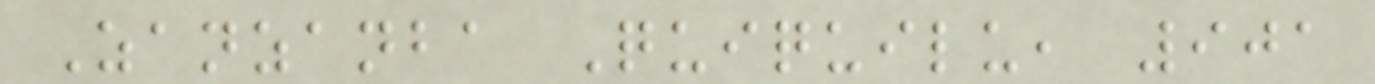Zanzanba Quiquilu, 901
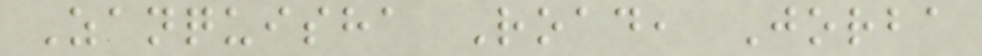Zanquisha Road, Jorba
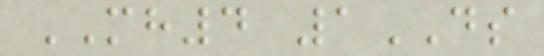MH4 1DS
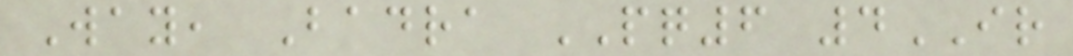Way, Badra PQ6 4IR
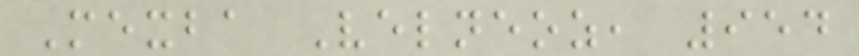Mexba Velneoz, 954
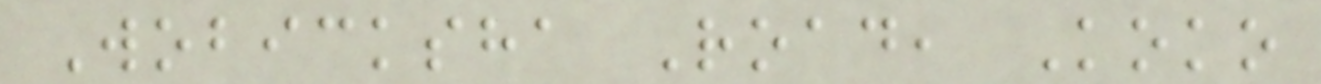Wobicksha Road, Koko
